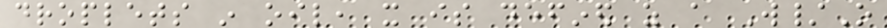droplets in oil, it is defined as a W/O
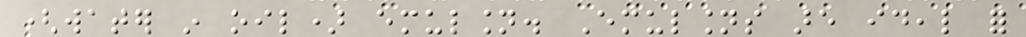(water in oil) emulsion. Emulsions are ideal for
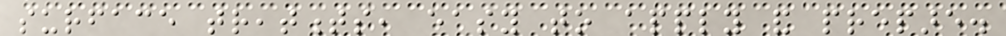surface treatments, easy to apply and prepare.
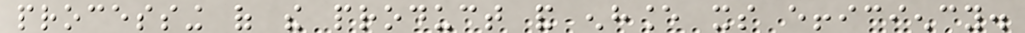processing of the product and enhance its efficiency.
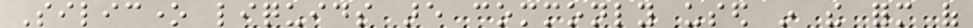Silicone liquids are commonly used in the form of
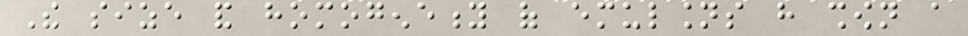The size and homogeneity of emulsions have shown a
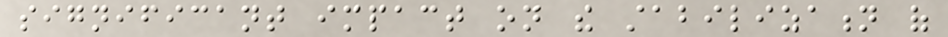significant impact on the stabilization of
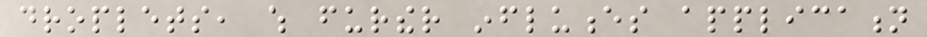droplets, which further influences application
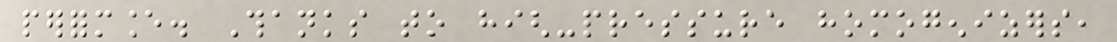performance. Thanks to high-pressure homogenizers,
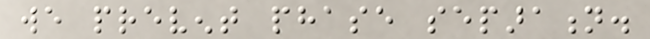we prevent phase separation.
